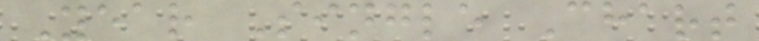Year Single Chart
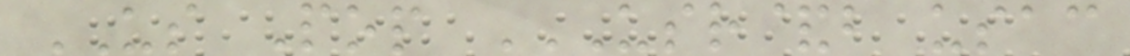US Pop USR&B USAC
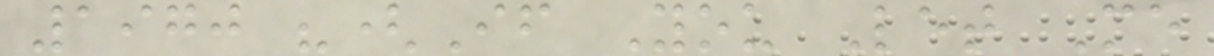1970 "(If You Let Me
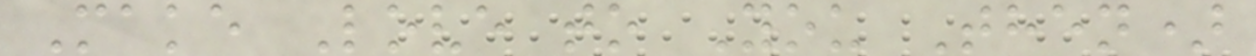Make Love to You Then)
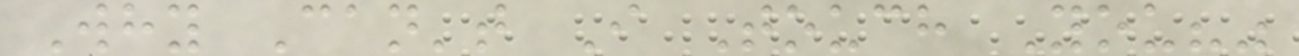Why Can't I Touch You?"
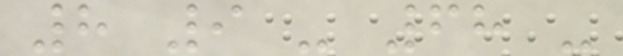8 9 - 68 -
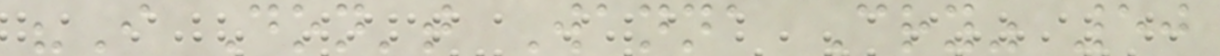"I Don't Wanna Cry" 50
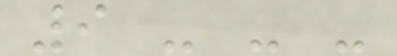9 - - -
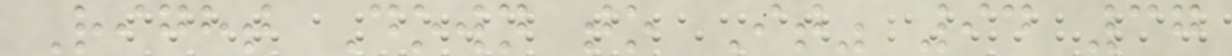Right Down to It" 94 37
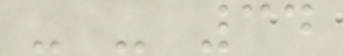- - 34
